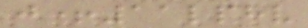j+11lphv
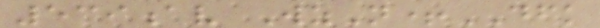539av WzN+DFK
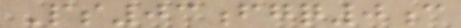Ps03fgq0c
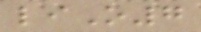liO7
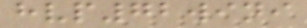hvp72wini
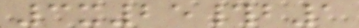3x25#b1
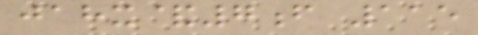jahx&7f 115
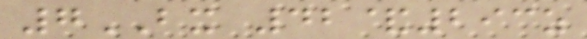7BX 42&293z
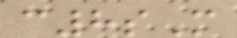c8sM
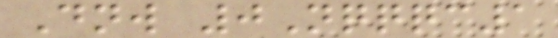Dnw 0Nqqqc1
